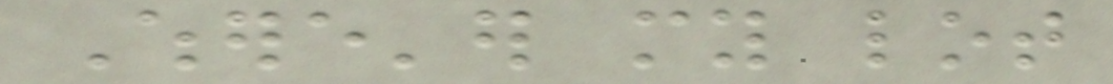Where'er my lot
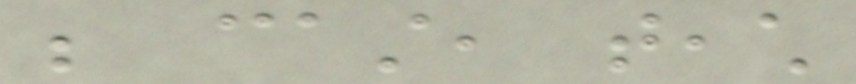be cast, teach
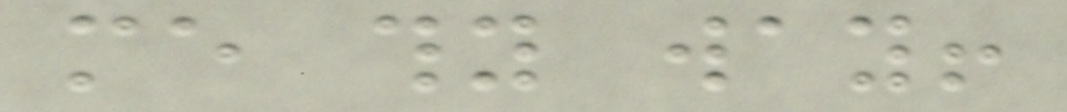me thy way!
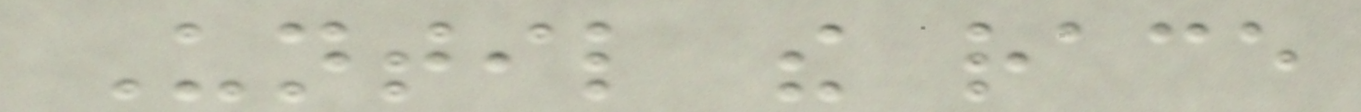Until the race
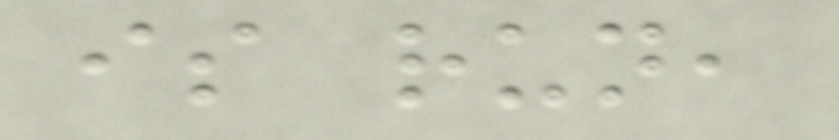is run,
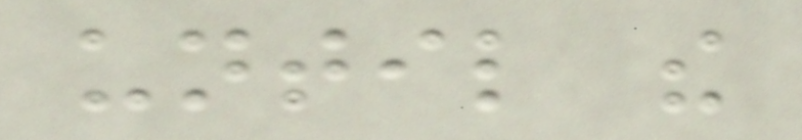until the
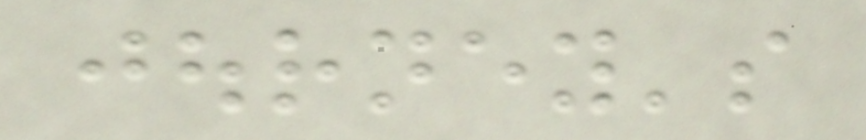journey's
